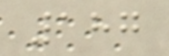187
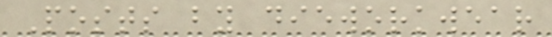Posts by dieworkwear
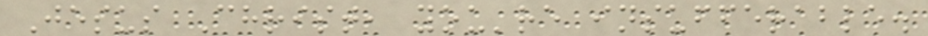Jesus Christ, you're insufferable.
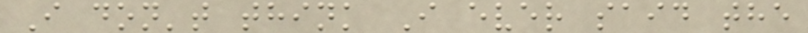I don't think I ever said the
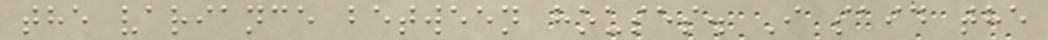the variance between houses. I said the
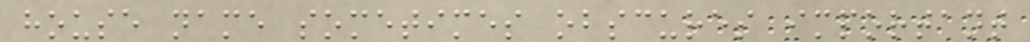house name sometimes obscures important
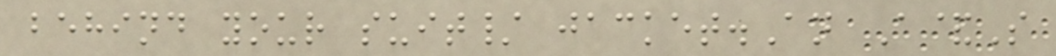behind your suit/ jacket.An A&S
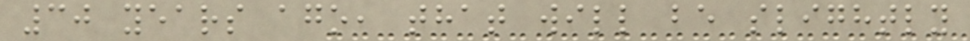30 years ago, that will be slightly
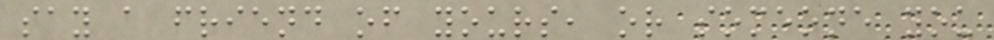say a friend of yours, or someone you
